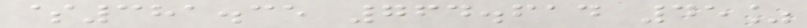$381.35 764.614 45%
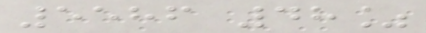5586 48%
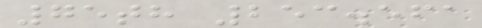75th 253.561
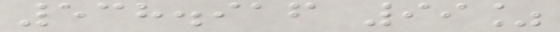538.916 99%
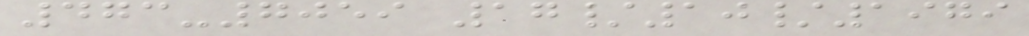473-7059 17/10/1979
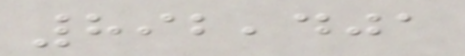892,401
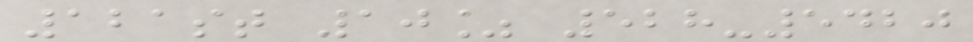121st 10% 528-5420
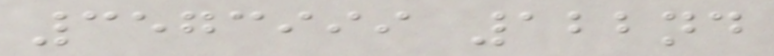3573999 122nd
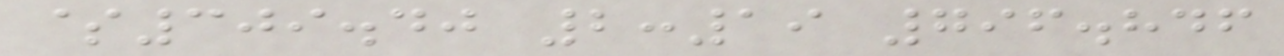$309.40 2:19 796.846
